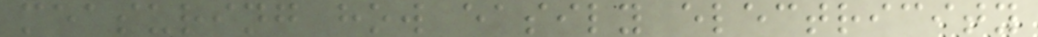measuring how easily electricity
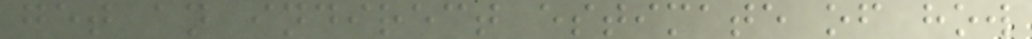get an indirect estimate of how
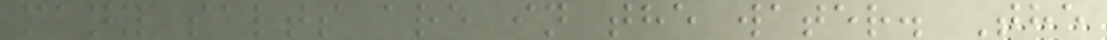many salts are in the water. The
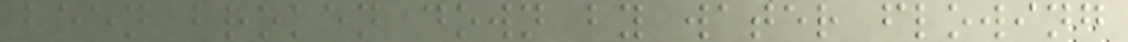been broken down by water flowing
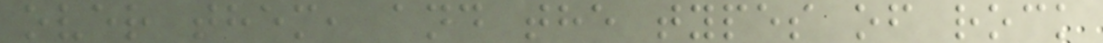over them, and the types of rock
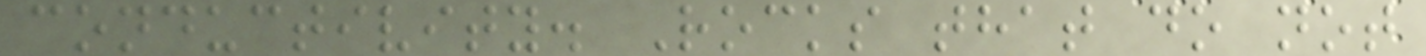conductivity. Rocks that do not
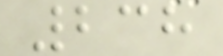238
